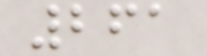261
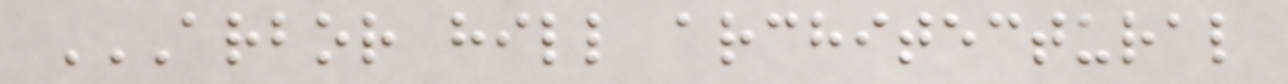ARBOR HILL ARCHITECTURAL
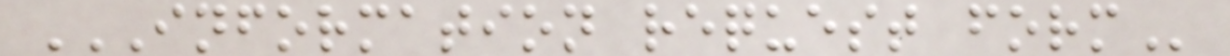INFORMATION REQUEST FORM
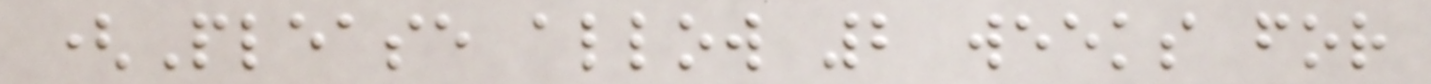(Please allow 2 weeks for
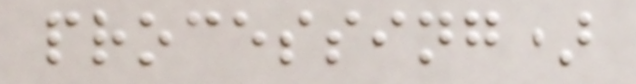processing)
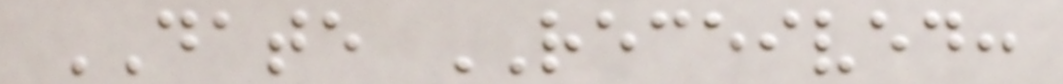DATE RECEIVED:
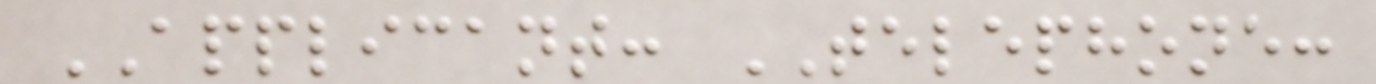APPLICANT: TELEPHONE:
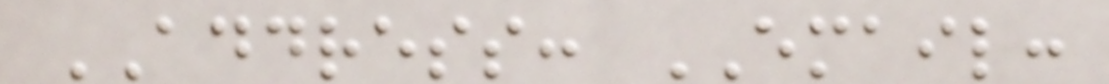ADDRESS: EMAIL:
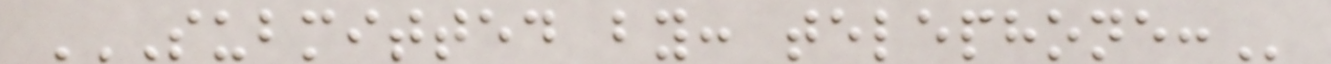SUBMITTED BY: TELEPHONE:
